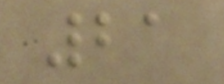21
